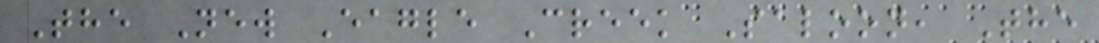The New Eagle Creek Saloon, The
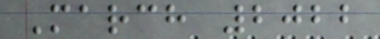March 2022
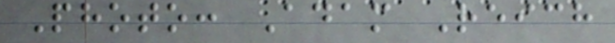Photo: Adam Reich
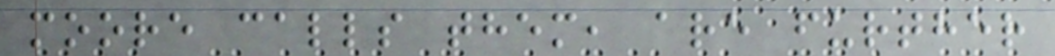moore calls them, are further
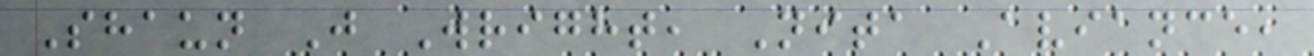Shaun J Wright, Nita Aviance,
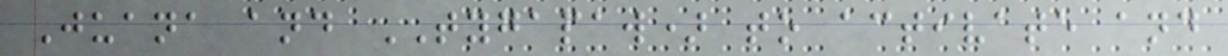Juana and TYGAPAW) to activate and
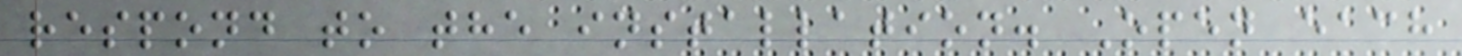respond to the installation. Open each
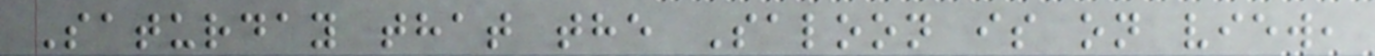Saturday that the Saloon is on view,
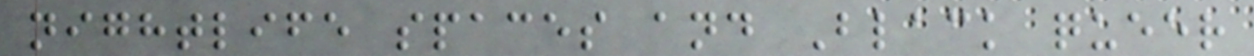nightlife spaces and Black queer
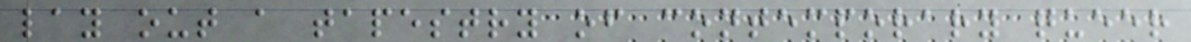lay out a tapestry of contemporary queer
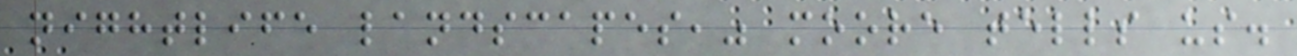nightlife landscapes," moore tells us.
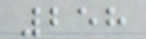258
